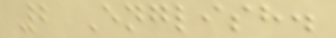2 English.
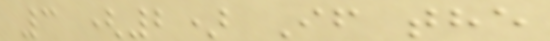3 (2) If the
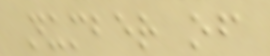number of
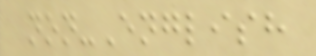non-English
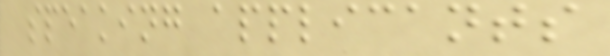speaking applicants
